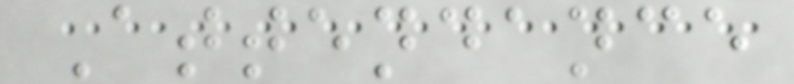Attendance
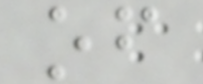of
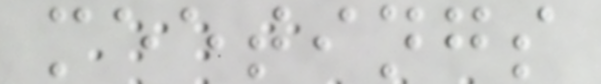meetings
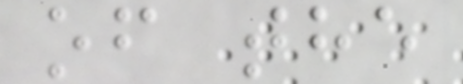of the
